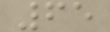65
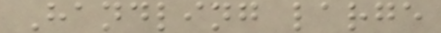Handling large
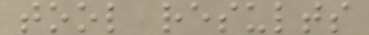tool results
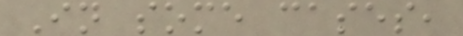In some cases,
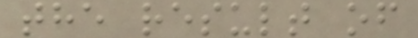the result of
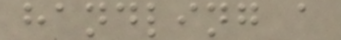handling a
